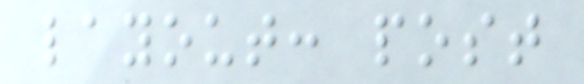layout: post
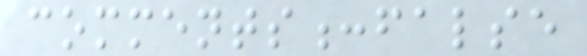comments:false
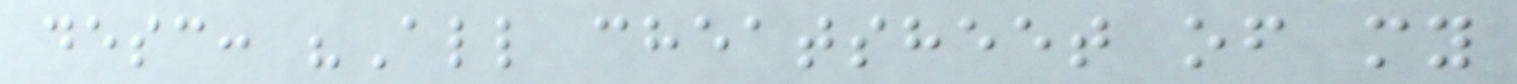desc: "All cheatsheet of my
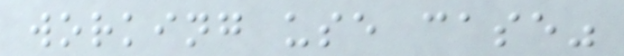working use case"
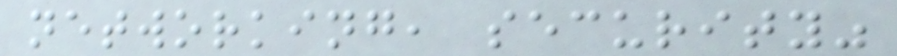networking, security"
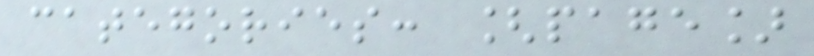categories: [page]
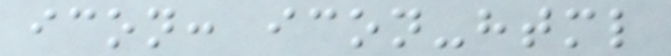icon: icon-html
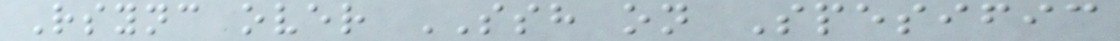Rsync over SSH on Spesific
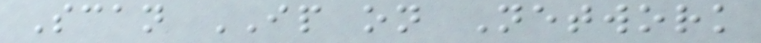Scan IP on Network
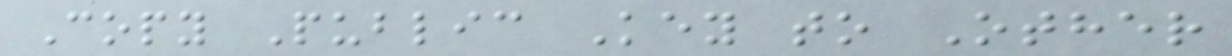Copy Public Key to Other
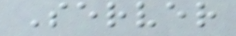Server
